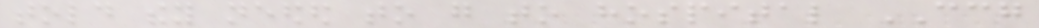told they needed to go to hospital CCG
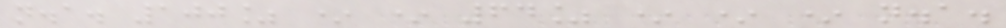n.a. 100% * * 64% * * * n.a.
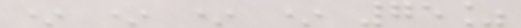* * * * 75%
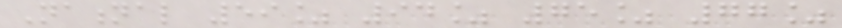National 59% 94% 75% 77%
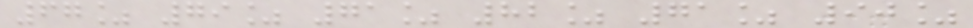67% 79% 71% 82% 71% 90%
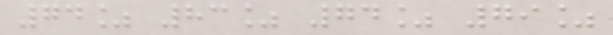74% 83% 74% 79%
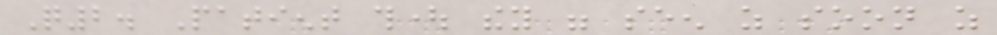Q2. Patient thought they were seen as soon as
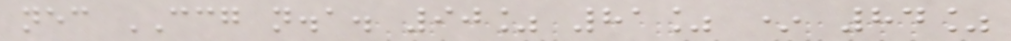necessary CCG n.a. 90% 81% * 84%
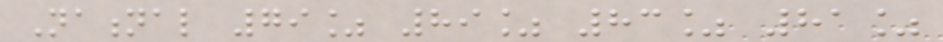National 79% 89% 83% 81%
